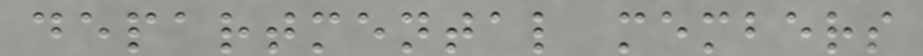departmental members
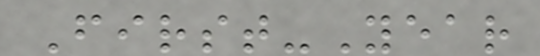First-Year
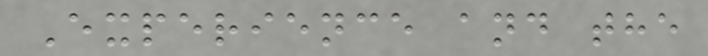Experience and the
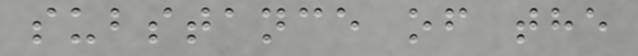substance of the
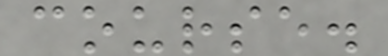course.
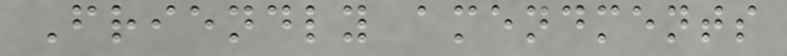Friendly amendments
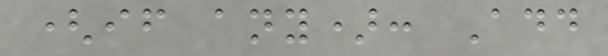(if any): Add
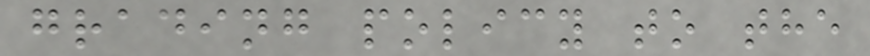grading policy to the
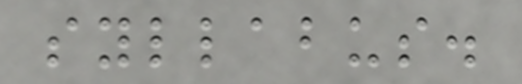syllabus.
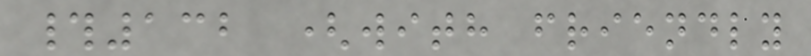#132 (with friendly
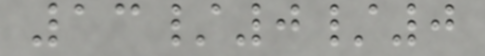13/0/0
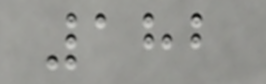182
